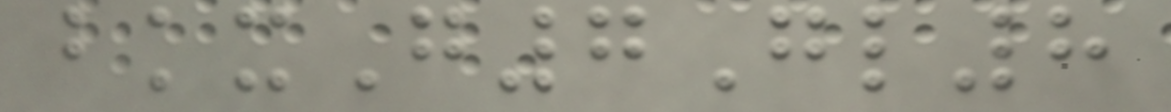bkxG7Gl8
